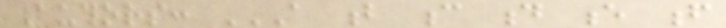Authors: A B C D E F
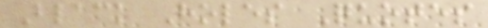Black Holes Quotes
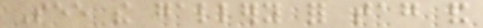See the gallery for tag and
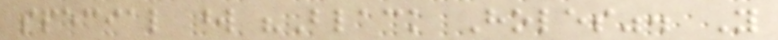special word "Black Holes". You
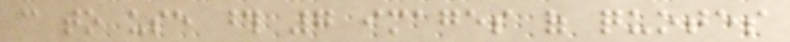can to use those 7 images of quotes
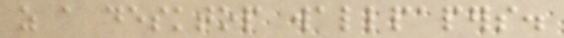as a desktop wallpapers.
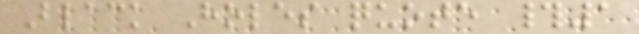Black Holes quote #1
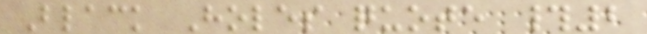Black Holes quote #2
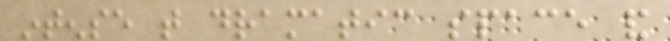intense that dramatic space and
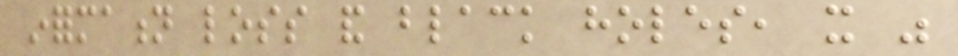information loss and black holes, it was
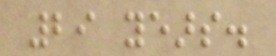29 years.
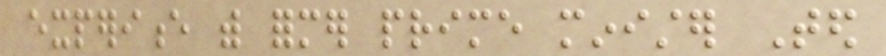experience with former prime minister Ted
